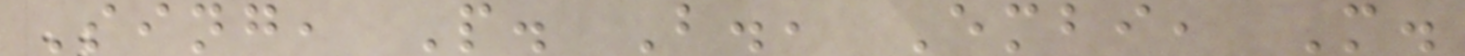Sing, P. B., Embi, M.
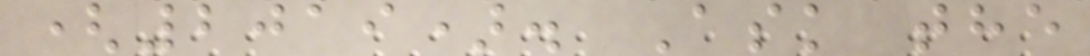(2019). Ask the
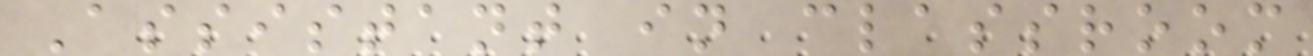Assistant in classroom
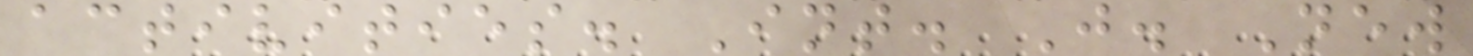activities. Int. J. New
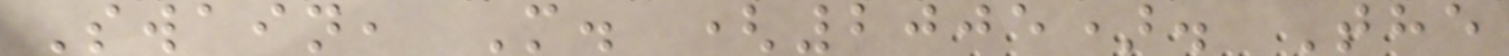Swain, M. (2005). The
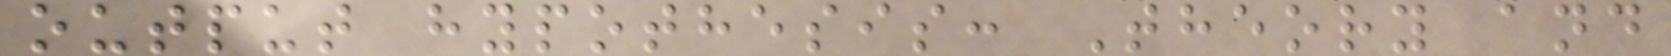output hypothesis: Theory and
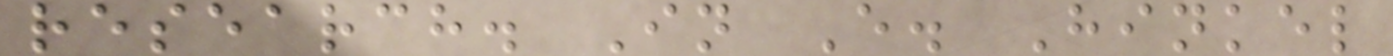research. In E. Hinkel
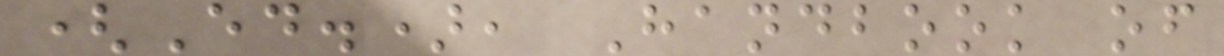(Ed.), Handbook of
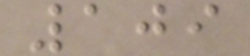109
